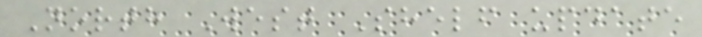North West Shelf update
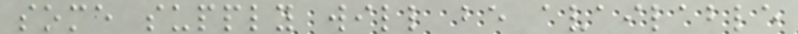some supply will be available
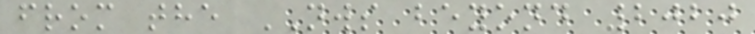from the NWS beyond 2020
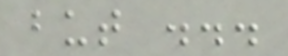but ...
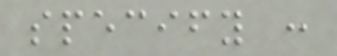specify :
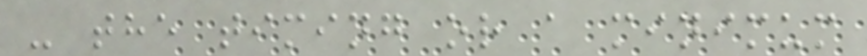- the timing or a minimum
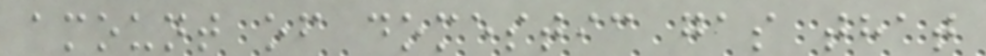amount of domestic gas that
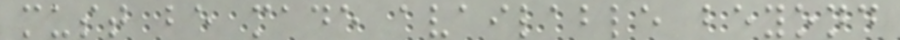must be made available beyond
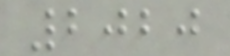2020
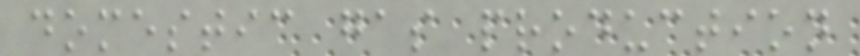domestic gas production
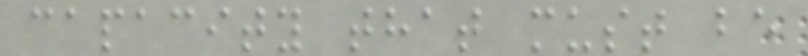capacity that must be
